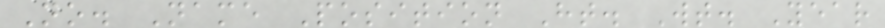No. Name Position Ht. Wt. Year
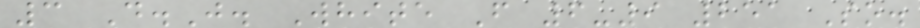3 D.J. White F 6-9 251 So.
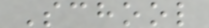School
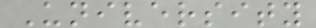University
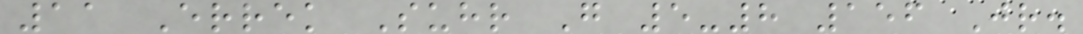11 Errek Suhr G 5-8 156 Jr.
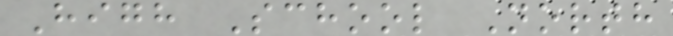High School North
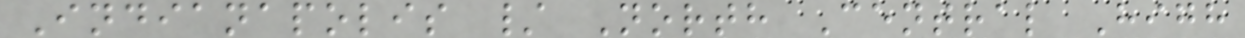Indianapolis / North Central High
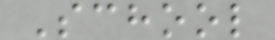School
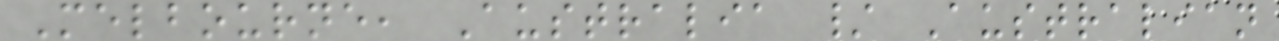Melbourne, Australia / Australian
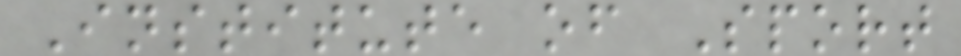Institute of Sport
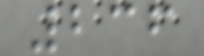236
